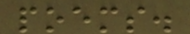poems.
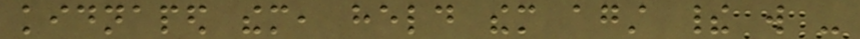kidnaped them, held them against their will -
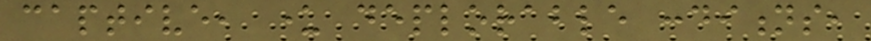captive, under deplorable conditions,
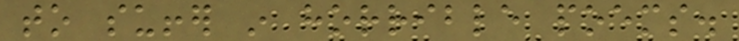to suffer in horrible poems.
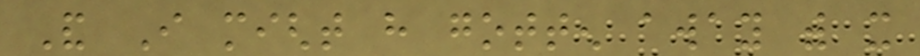And I might have gotten away with it
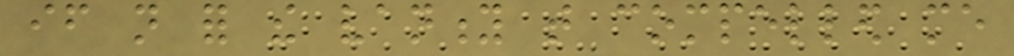if not for the vanity that compelled me
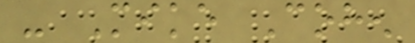- Mike Cohen
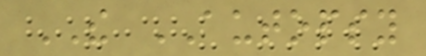THE AUTOPSY
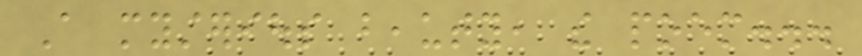A mysterious beauty, the poem...
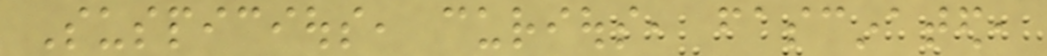Suspicious, curious, fascinated,
